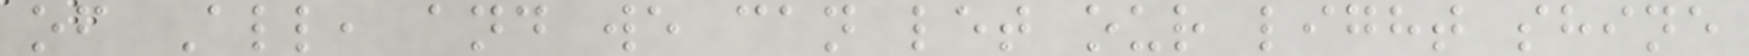of All, and we can let our light shine
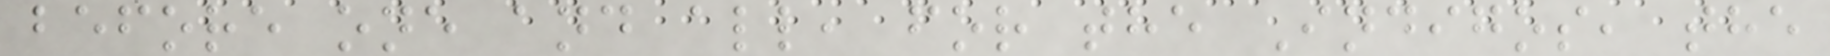before one and all, for the Indigos, the
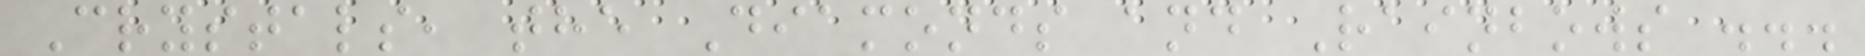Crystals, the Diamonds and Rainbows ...
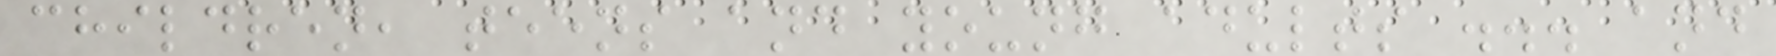children, teens and young adults ... and
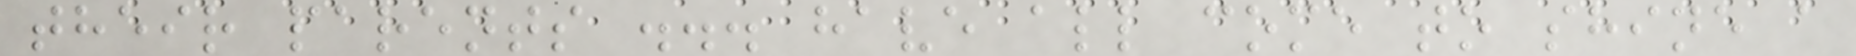their parents ... have all come to shine a
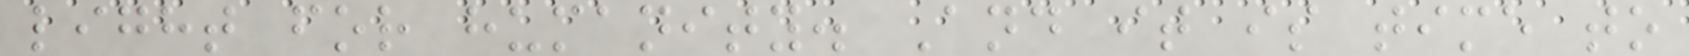light for humanity. And it is time to
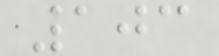103
